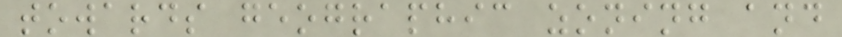towards geographic zoning and
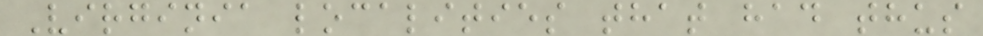Virginia localities that had thus
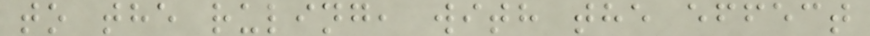to the ruling, with the effect
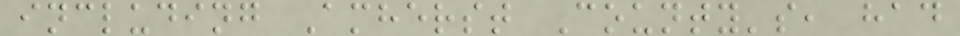including Amherst County's, had
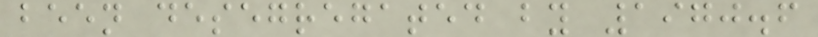been desegregated by 1970.6
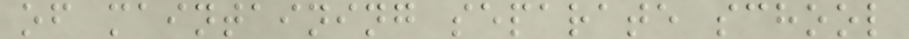of maintaining separate school
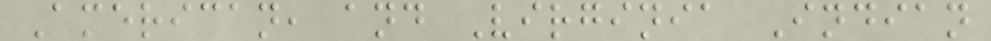American, and Virginia Indian
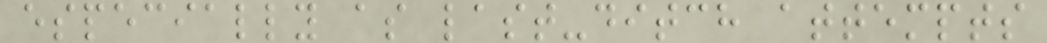especially as last-ditch attempts
